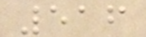516
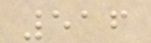516
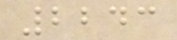2243
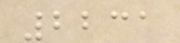2231
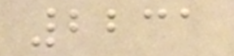2231
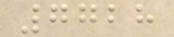7728
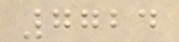7724
